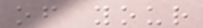of your
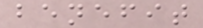benefit
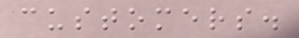customers.
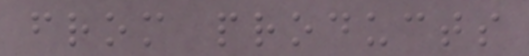from products
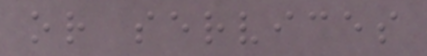or services
